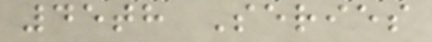45th Series
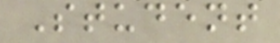Student
